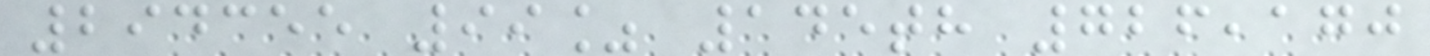294355 99% 145th 726,170
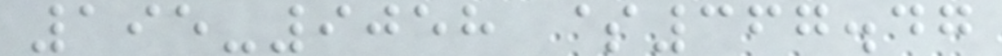195-9058 $367.47
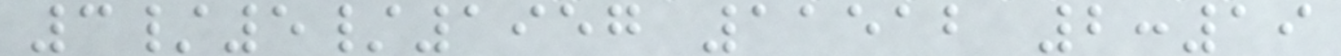3/5/1957 11512 2:19
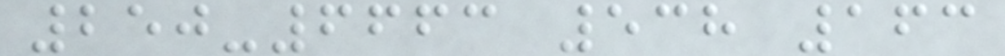250-6663 538 163
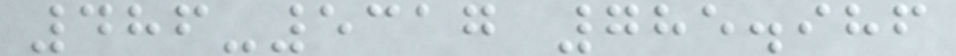486-5317 785.986
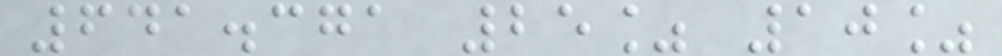641.371 25% 10%
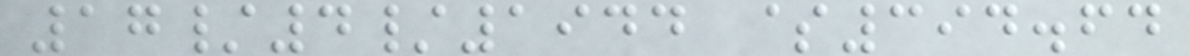17/4/1944 $394.64
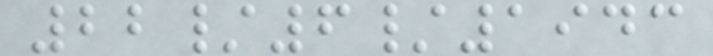22/6/1943
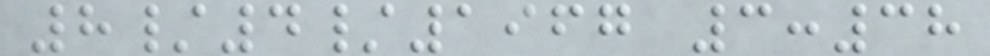8/4/1967 3:38
